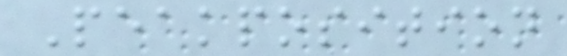Peakposition
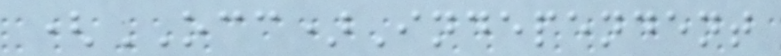(OCC)Independent
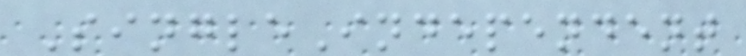SingleIndependent
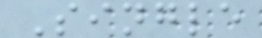Single
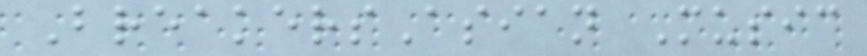BreakersAsian Music
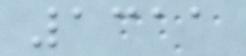1311
